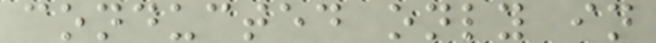conducted only in
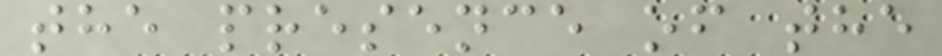the presence of the
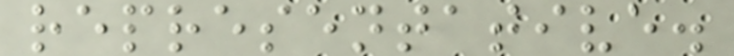representative.
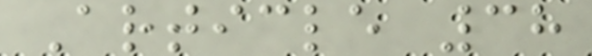Article 38
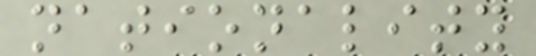nationality
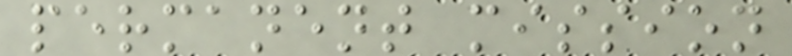permanent mission
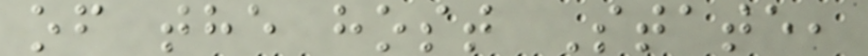of the host State,
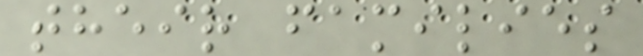their families
